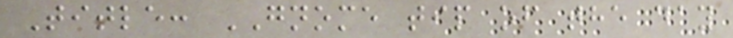Title: GNOME tip of the day
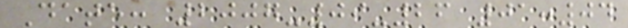Date: 2007-09-26 01:04
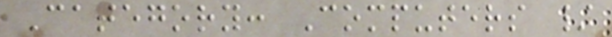Category: Computers /
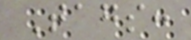Tags:
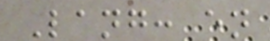Lang: en
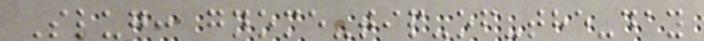Slug: gnome-tip-of-the-day
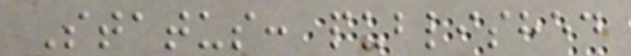Status: published
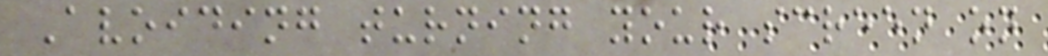Avoiding turning your screen on
